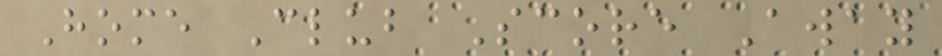Home Club Score Away
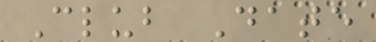Club Date
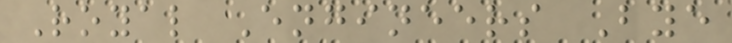Royal Engineers Bye
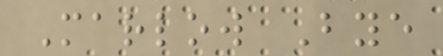Marlow Bye
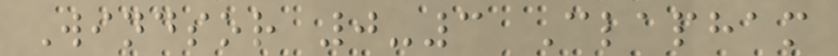Windsor 0-3 Clapham
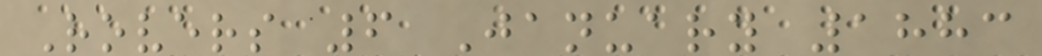Rovers 6 January 1883
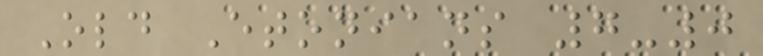Old Etonians 7-0
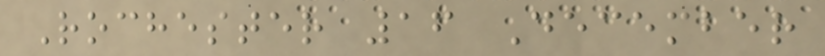Rochester 16 December
